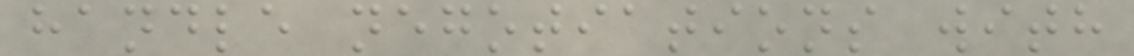handle negotiations with
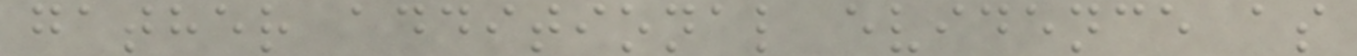gather additional evidence as
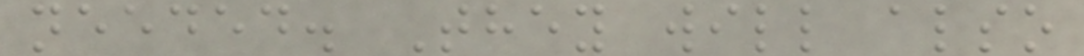needed. They will also
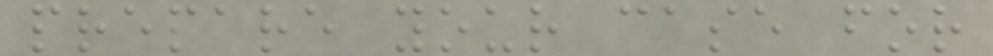prepare your case for
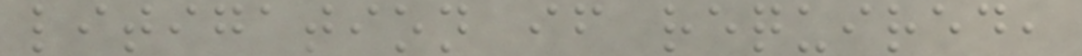litigation if required,
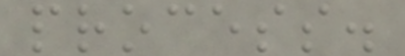process.
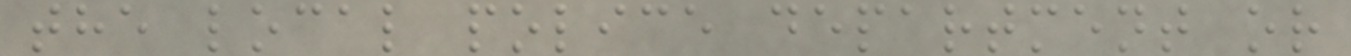the local police department or
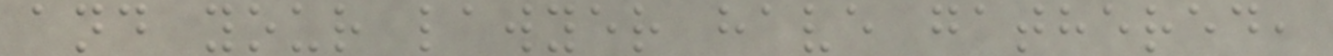and your lawyer have gathered,
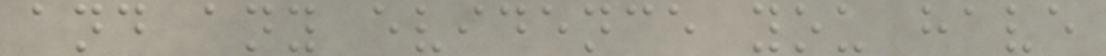and any evidence you have
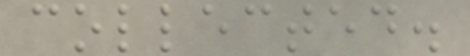collected.
